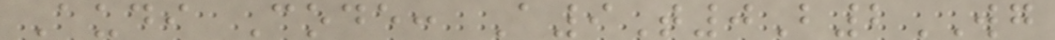Audi Code: A9T0B2WG
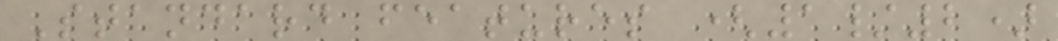Standard features (1/2)
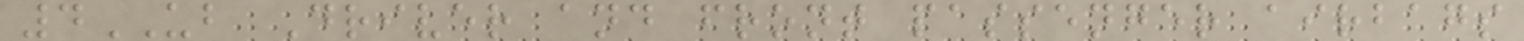4UB Driver and front passenger airbags
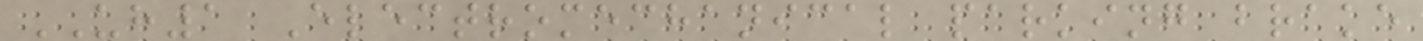UH1 Electromechanical parking brake
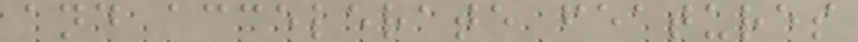and accelerate features
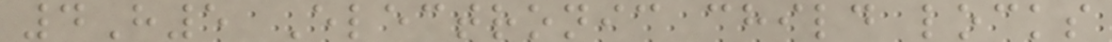4H5 Electronic child locks
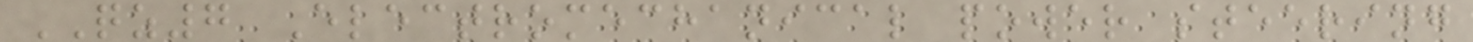QZ7 Electromechanical power steering
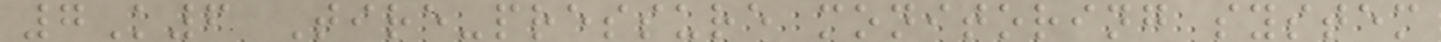7K6 Tire-pressure monitoring system
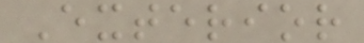Exterior
